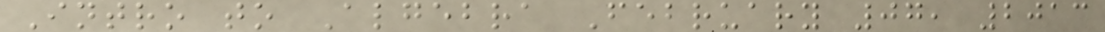Intro to Algebra February 07, 2013
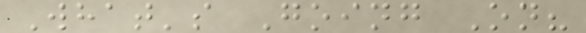What's Going On?
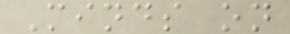Minds on
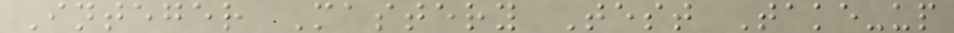Integer Mastery Test Take-up
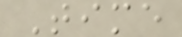Time
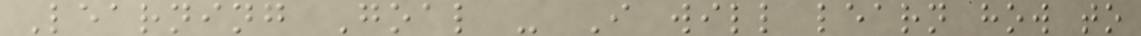Learning Goal - I will learn how to
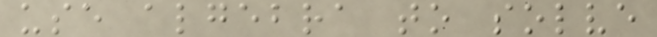use algebra to solve
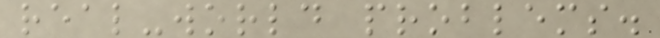real-world problems.
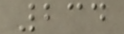234
